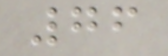76
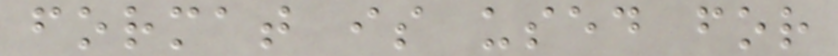format is used for
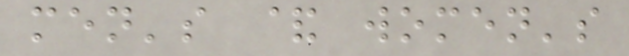men's & women's
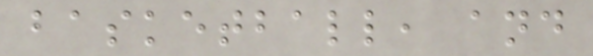basketball, and
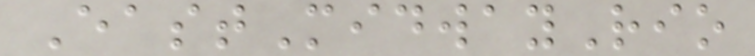EastMidwayRio
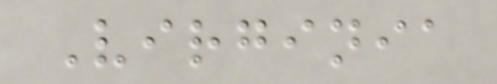Virginia
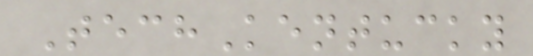TechKentucky
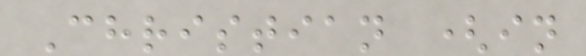Christian (in
